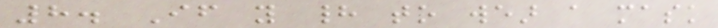8. If you had to wear a mask
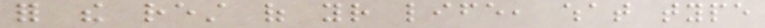for the rest of your life, what type
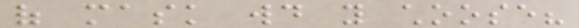of mask would you choose?
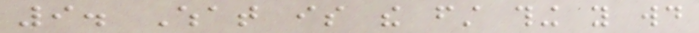9. What is the first thing you would
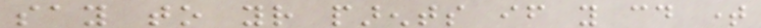say to your parents if you could time
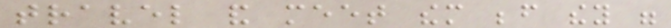travel and meet them before they were
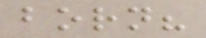born?
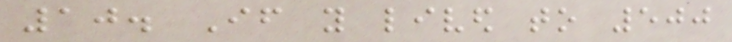10. If you lived to 500
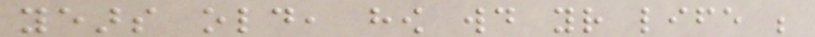years old, how would your life be
